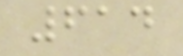614
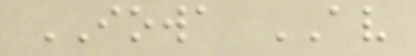IOWA AV
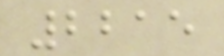2215
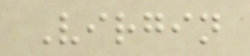Virgin
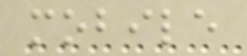mobile
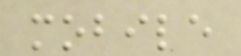mobile
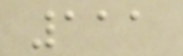111
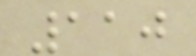110
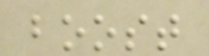boost
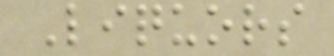Liquors
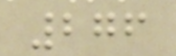276
